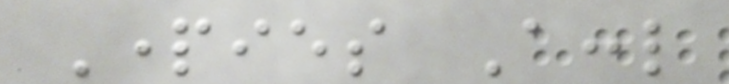Parties Accl
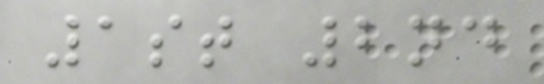1st 2nd
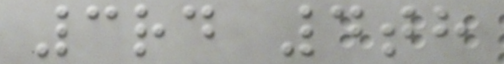3rd 4th
